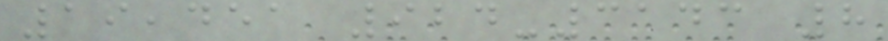19,451 924-3143 8
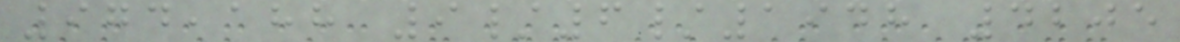974,188 9/6/1948 4205
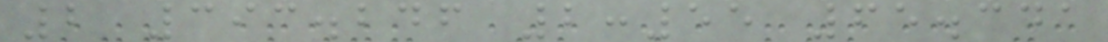2 393.246 2:55 65.341
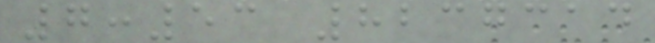7:53 8237314
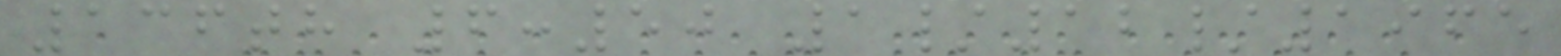136th 6:50 1/12/1965
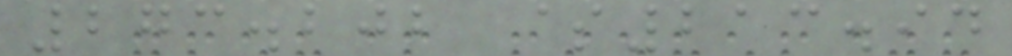273.202 $213.94
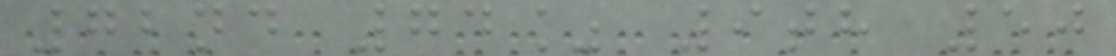72nd 74% 9th 50
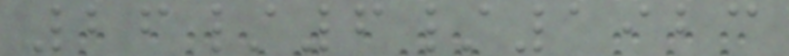26/6/1923
